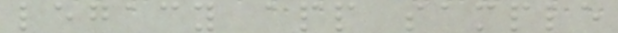legacy app sample
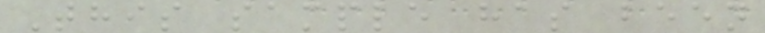This sample has been
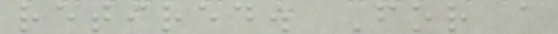retired. For a
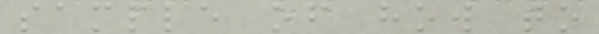sample of how to
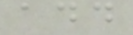add
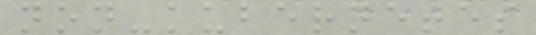non-kubernetes
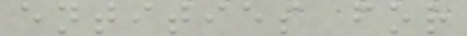entities for
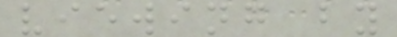viewing by
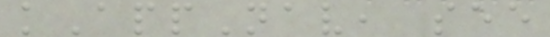kAppNav, see
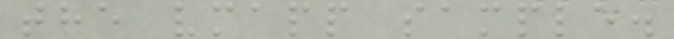the vmapp sample.
